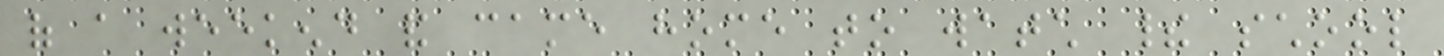of a weekend and came home to watch their school
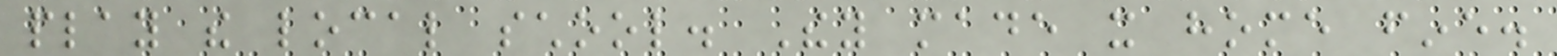play the local school. They made it home fine.
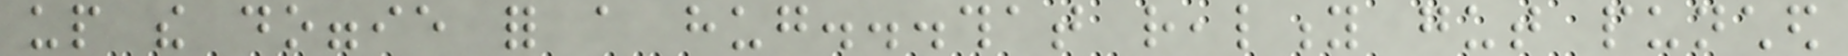up the doggie for a hug...that reality gut punched
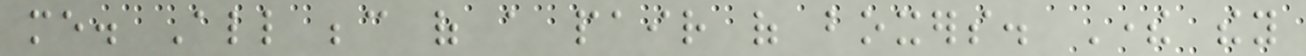me. All because of a pair of boxers. There they
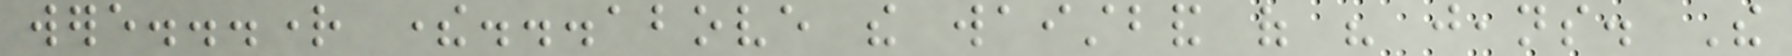were...right there...above the waistband of his jeans. The
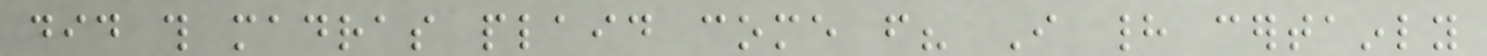did this madras plaid come from? I had certainly
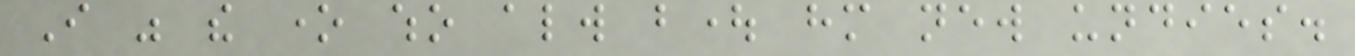I was the one who always bought him new undies.
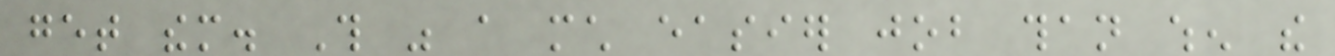get them. This was a much easier job than when the
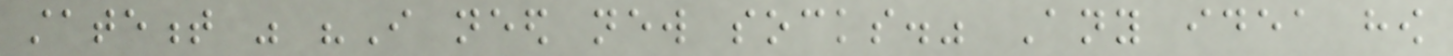statement was "I need new socks." Any idea how
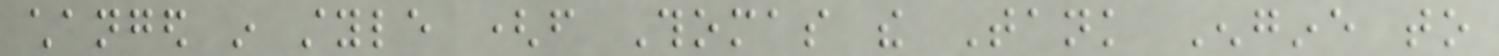changed in style (from Thomas the Tank Engine to
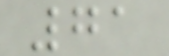71
